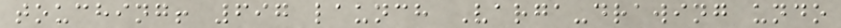touching! 697 launch Varga-drawing undo
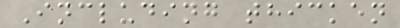Including thicken
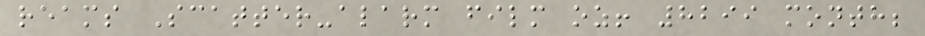reams Scatter-alarm film oz! 8299 month;
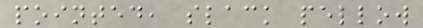pointed, slack pellow
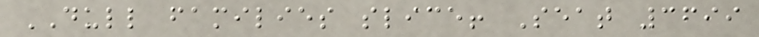DULL families slice! Seat 3699
